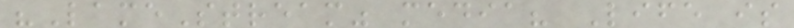"LameStream" media? Life is
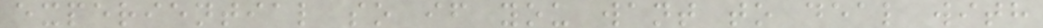experiential so if you want to deal with
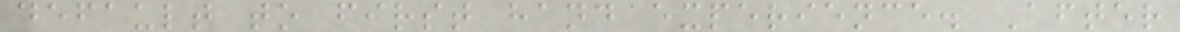default to first hand experience. After
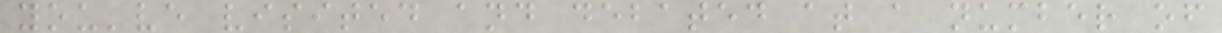you've visited and debated at a number of
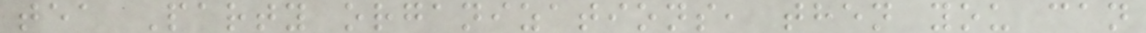tea Party organizations, then you can
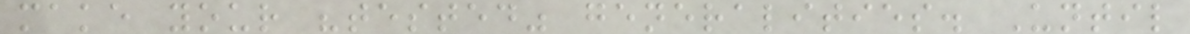make your "tested" generalities. Until
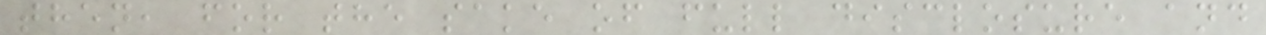then, for the sake of full disclosure and
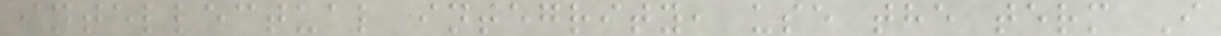intellectual integrity, use the term I
